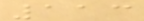113
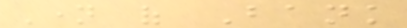Name of Bank
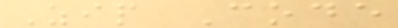Zip Code
